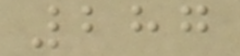287
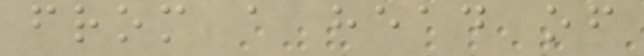from a head of
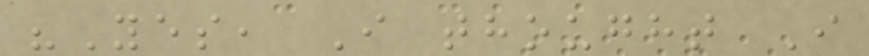"Yes, I thought I
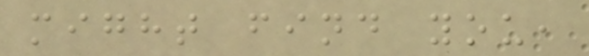might find you,
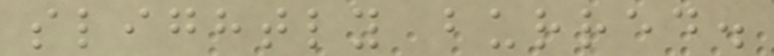slightly burred.
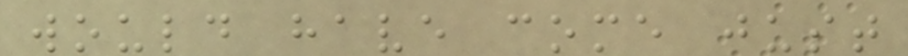would have come just
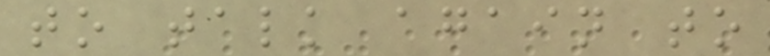to talk again to
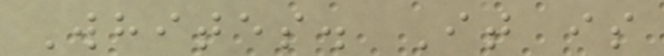Whites. It is
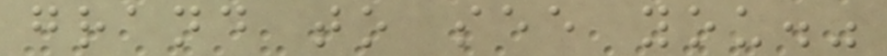grand to see you."
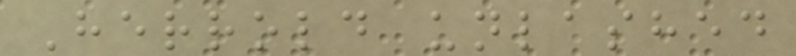Herrold unlashed
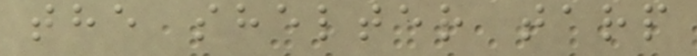the shelter tarp
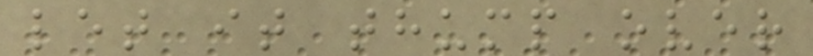let it thump over
